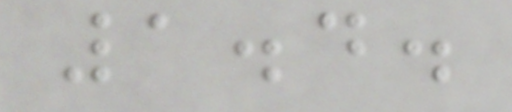1.4.
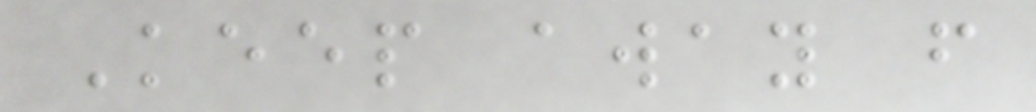Keep away from
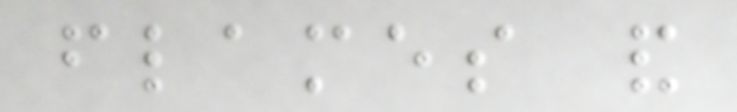flames and
